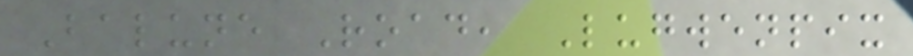Balune Road, Lugwenpix
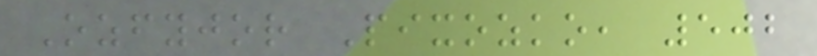Ozfyjor Pixozko, 502
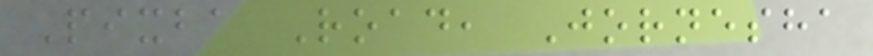Pixba Road, Jornesha
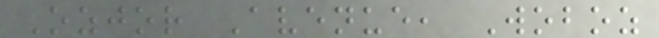Ozjor Avenue, Woboz
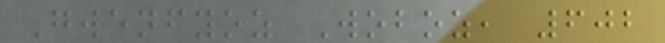Gwenfyoz Woboz, 602
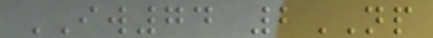IW74 2NP
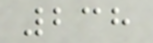238
